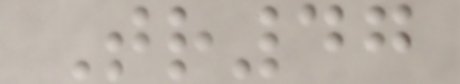Tr47
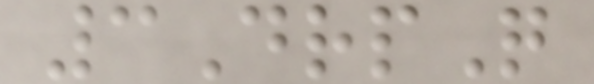3DrpQ
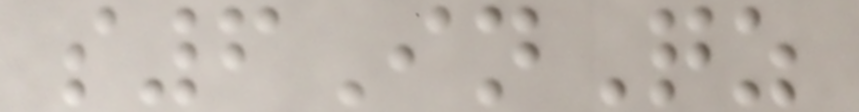s6InQz
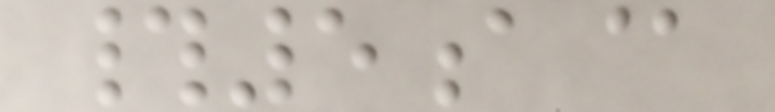#5a@
